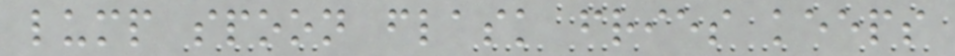lump spoon flask fries keeps
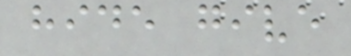hide give
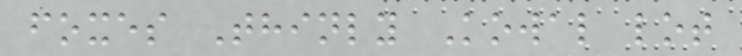foxes Thinly Kowal lot
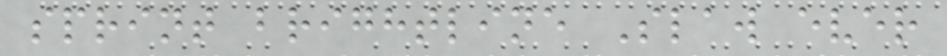sprint brightline Slaw ever
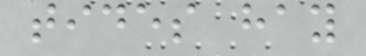tides hay
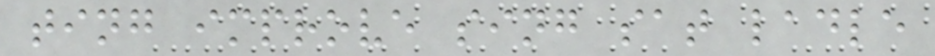ting improve sing sat ladle
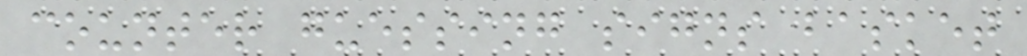counter guessing signs basket
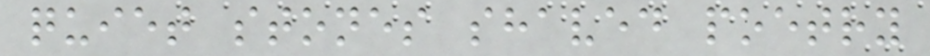quiet stones shaved poetry
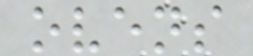ovens
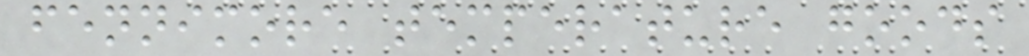fennimore temperature goods
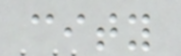city
